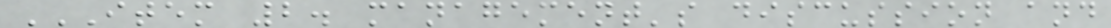ITEM 2. MANAGEMENT'S DISCUSSION AND
